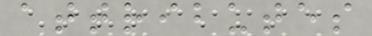attributes
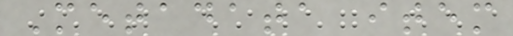Metadata item
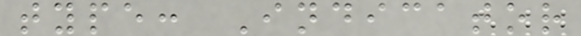type: Indicator
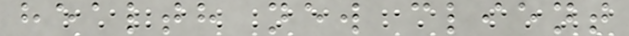health new client
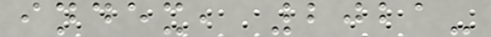index, 2021-
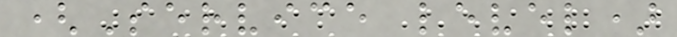(Service level)
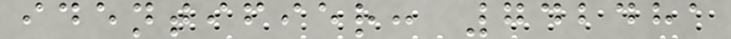identifier: 742481
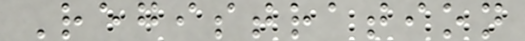Registration
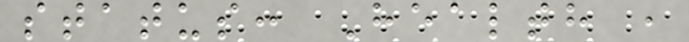status: Health ,
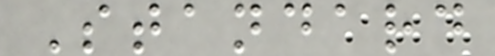Standard
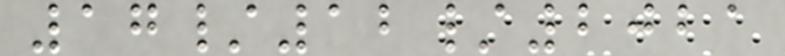17/12/2021
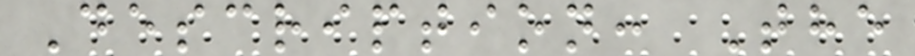Description: The
